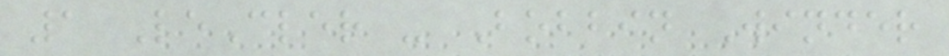1 LeCler - Bobbin Winder
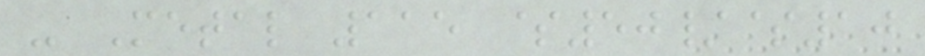- Metal 115 $50/$10
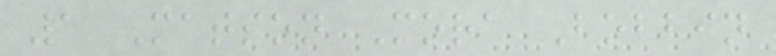1 Matson Mora Bobbin
